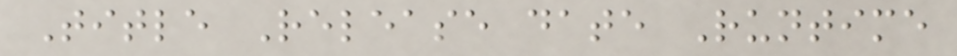Title Release date Runtime
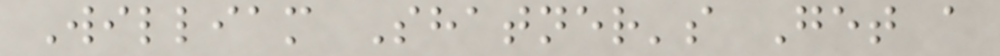William Shatner's Get a
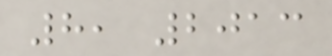8, 2013
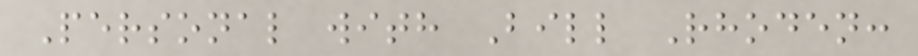Personal with Bill Rhoden:
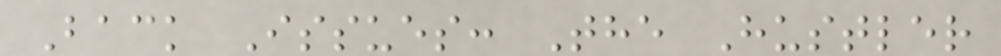Back Issues: The Hustler
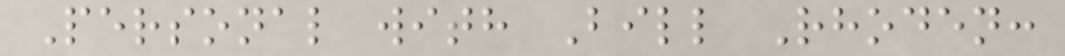Personal with Bill Rhoden:
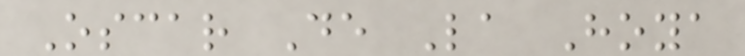Oscar De La Hoya
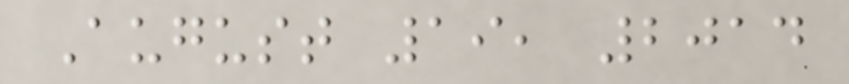August 19, 2014
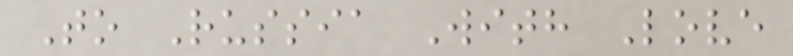To Russia With Love
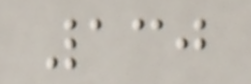130
